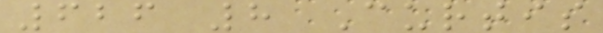626 8 Curtis
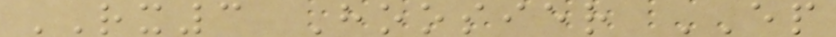RX3 Hoosier EP
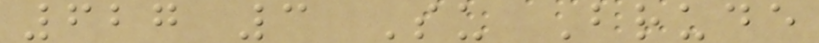627 3 Su Brude
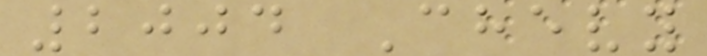2004 Chevy
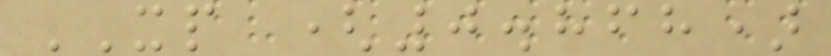XP (0.868)
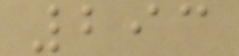293
